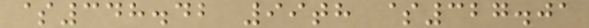$348.42 99th $327.01
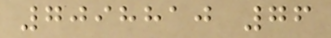7098810 76
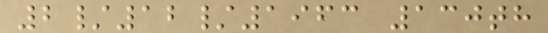2/12/1963 130th
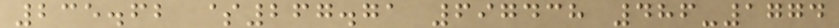235.62 $267.71 697438 486-1774
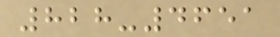828-4651
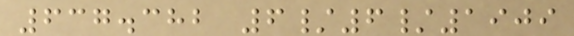637.382 6/6/1909
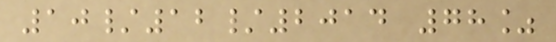10/12/2014 78%
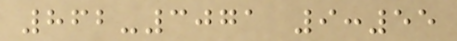862-3071 9:55
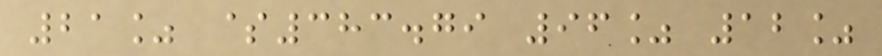21% $383.79 96% 12%
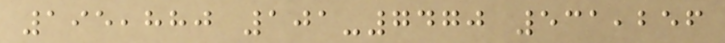195,880 101-7470 531,256
